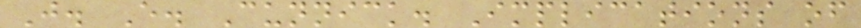J. E. Cunnick. Implications of
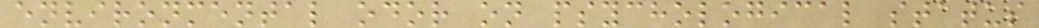environmental odor on psychological status
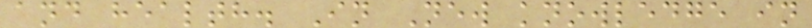and health. In New knowledge in
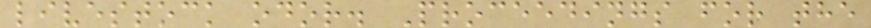livestock odor. Proceedings for the
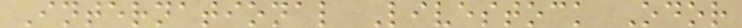International Livestock Odor
